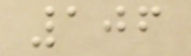106
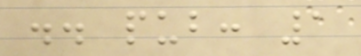.. pub: 1
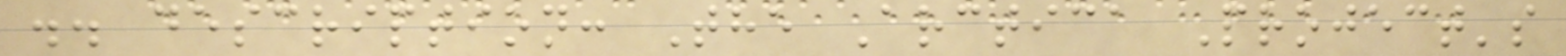.. description: The Arctica Project's
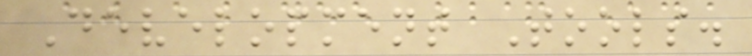Development Tools.
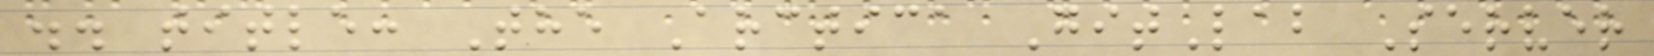.. title: The Arctica GitLab Server
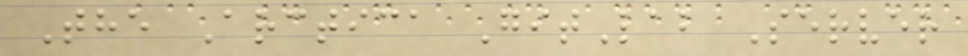The Arctica GitLab Server
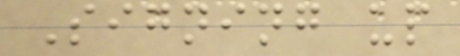Signing up
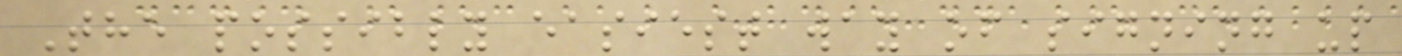The possibly easiest way of signing up
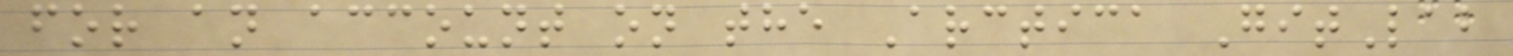for an account on the Arctica GitLab
